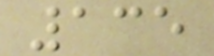135
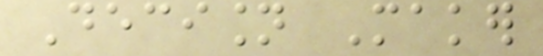Decision Maker
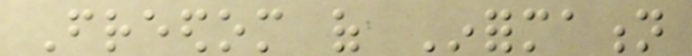Freedom of Information
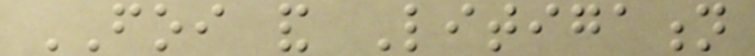FOI and Litigation
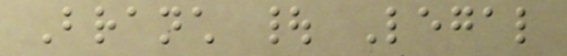Branch | Legal
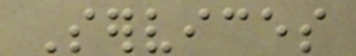Services
